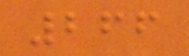266
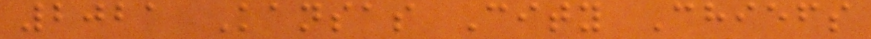2021 Kansas City Chiefs
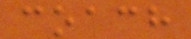coach
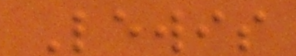Lewis
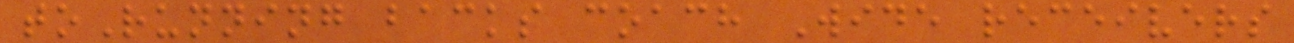toRunning backs coach Wide receivers
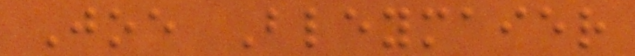Joe Bleymaier
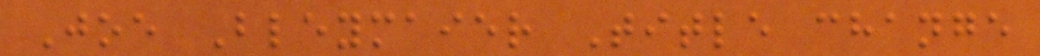Joe Bleymaier Title change
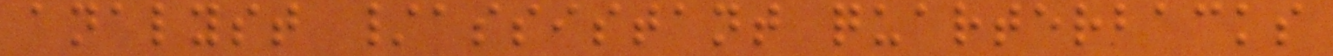analyst /assistant quarterbacks
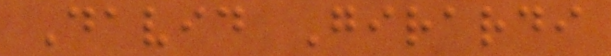David Girardi
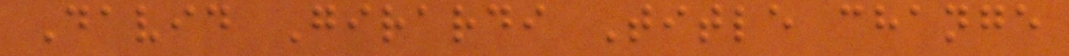David Girardi Title change
